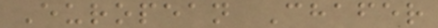European Chafer
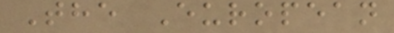The European
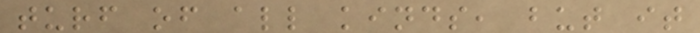turf of all kinds, but it
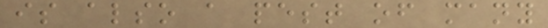is also a pest of many
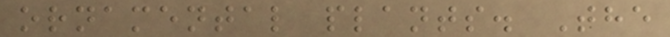ornamental plants. The
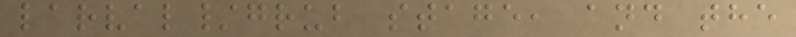larval/grub stage, and the
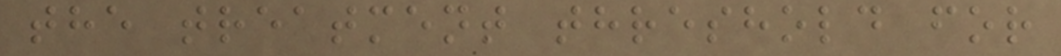the treatment threshold for
